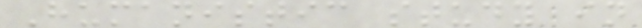Humanistic study in
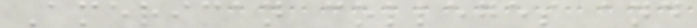American colleges and
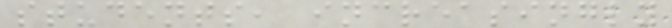students, increasingly
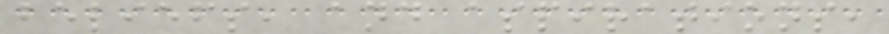beliefs, and aspirations,
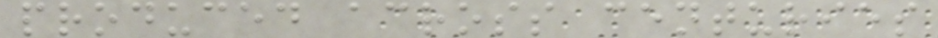produced across centuries
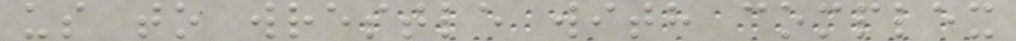us to wrestle with complex
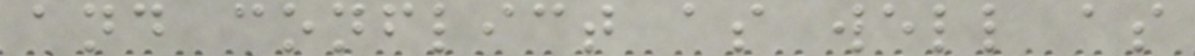and conflict as well as
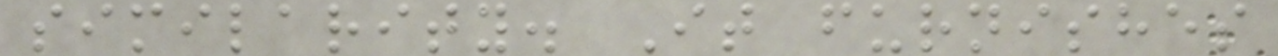similarity. It furnishes
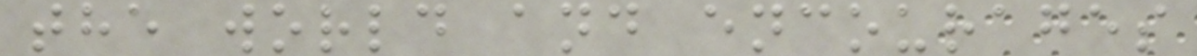the world and encourages
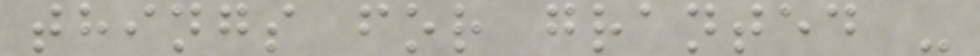things for granted -
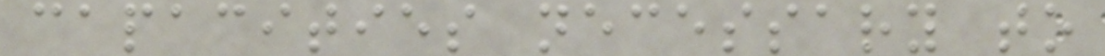capacities necessary to
